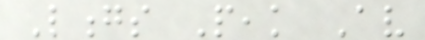Longs Peak Av
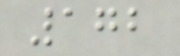172
